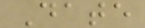Date
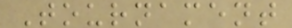Tournament
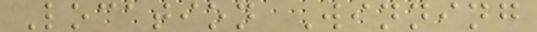Location Winning
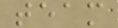team
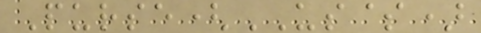Purse(US$)
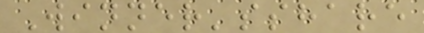Winner'sshare
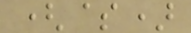($)
